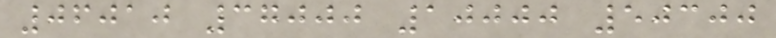06010 37000 10000 50300
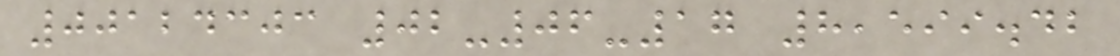00124303 02-06-17 8,599.42
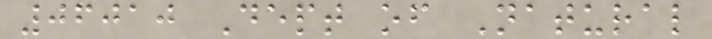06010 Dept of Natural
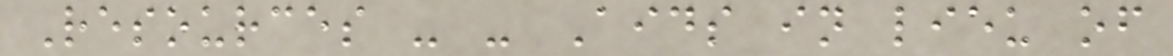Resources - - Aids in lieu of
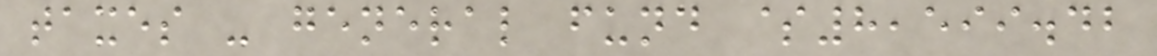taxes - general fund $8,599.42
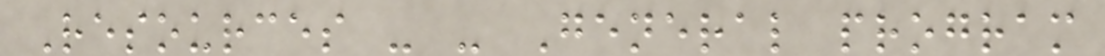Resources - - General program
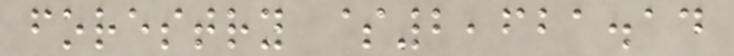forestry $2,621.14
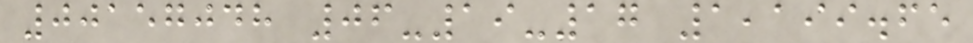00157048 06-19-17 1,199.65
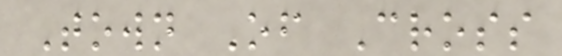Town Of Cross
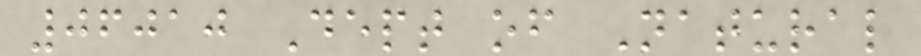06010 Dept of Natural
